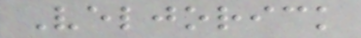Veljorick
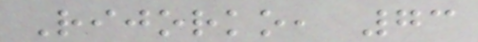Rijorko, 73
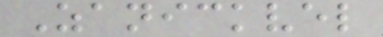Zanickvel
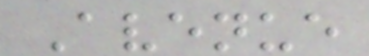Avenue
